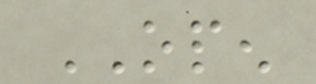OPEN
